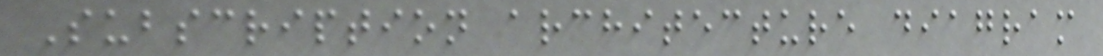Subscription architecture diagram
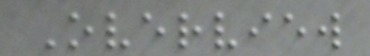Overview
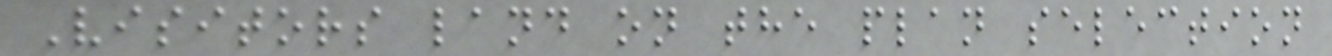Visitors land on the plan selection
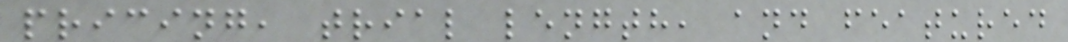pricing, trial length, and featured
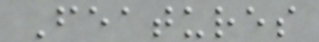Features
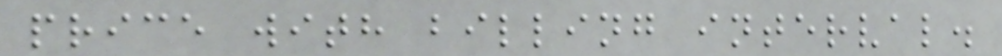price with billing interval.
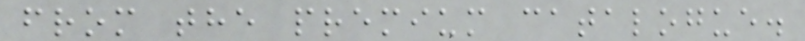from the premium catalogue.
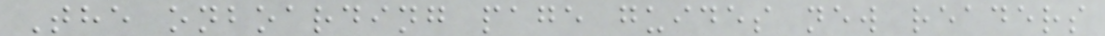The onboarding page guides new readers
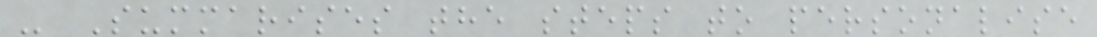- Summarises the steps to personalise
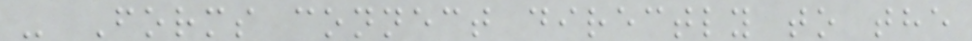- Forms connect directly to the
